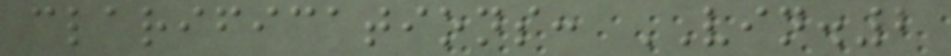clarifications: VIN.2
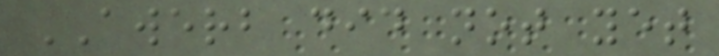AWERB did not yet
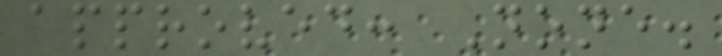approved: None.
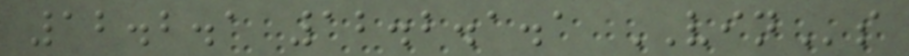12.2.1 12.2.1.1 VINs
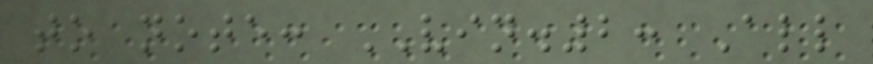to note: VIN.2: All
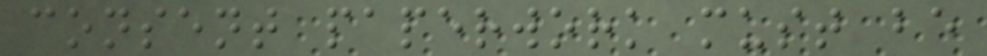consent paperwork must be
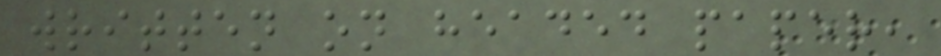written on headed paper,
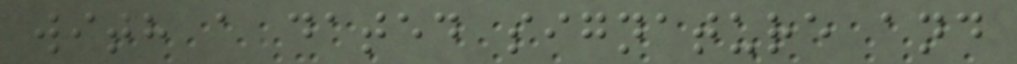with a dated signature and
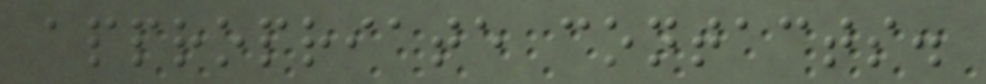appropriate contacts.
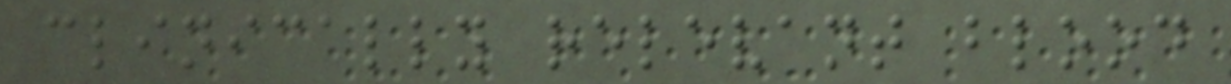clinically relevant blood
